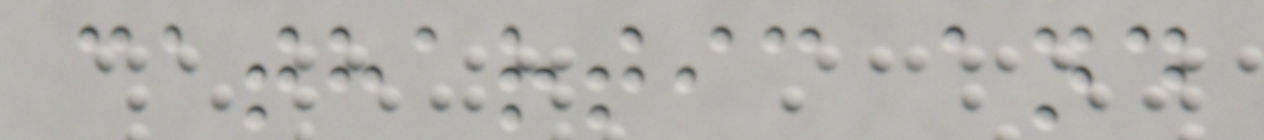cathartic and
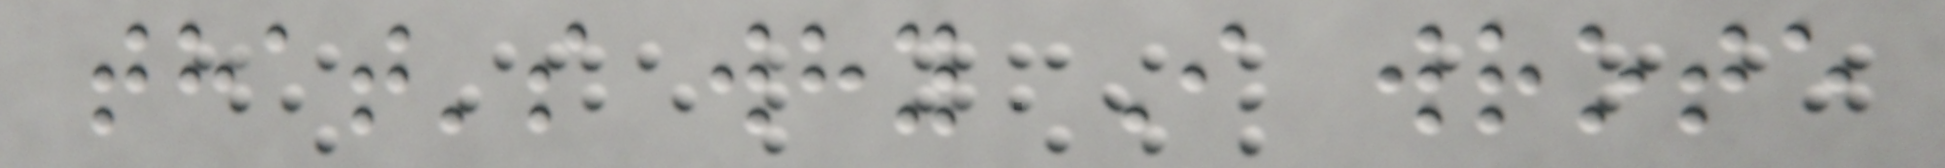that's why I wrote
